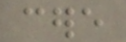cere
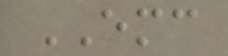EMC
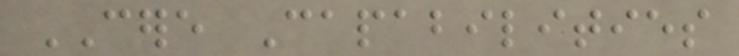CERE Capabilities
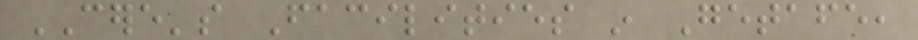CERE's Facilities in Getafe,
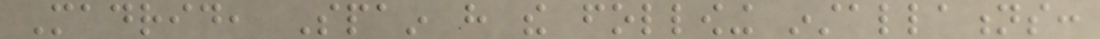Madrid, Spain have the following installations:
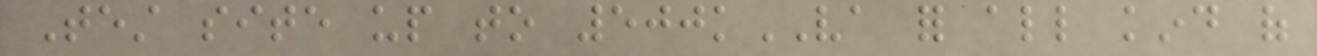Test site up to 500kVA for all kind of
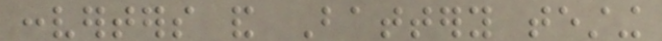converters and Battery testing
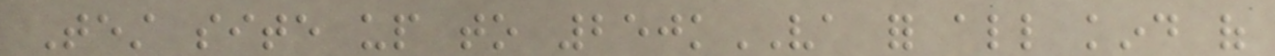Test site up to 250kVA for all kind of
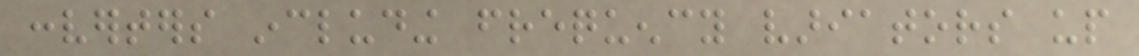converters including frequency variators up
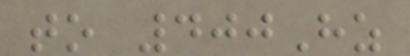to 400Hz
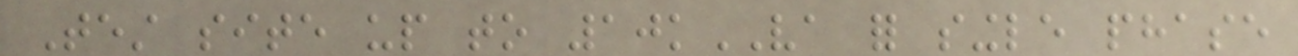Test site up to 10kVA for single phase
